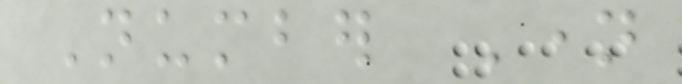Number Name
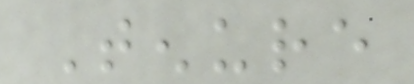Tenure
